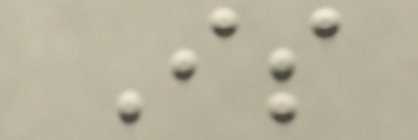Is
